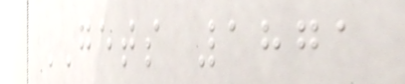GETS 1871
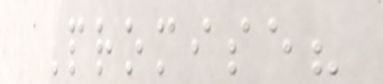Promise?
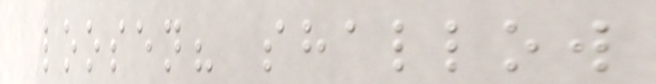loosen? shallow
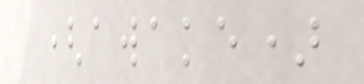(awake)
